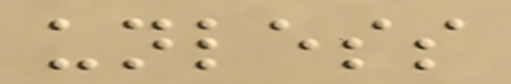unless
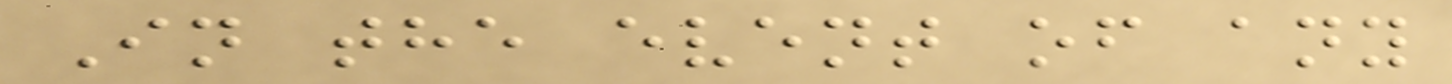In the event of any
